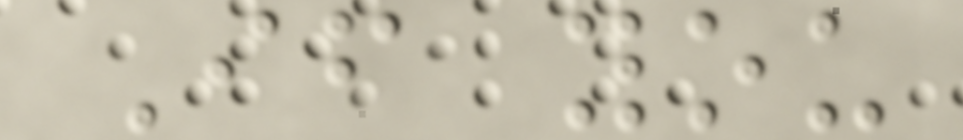If you
